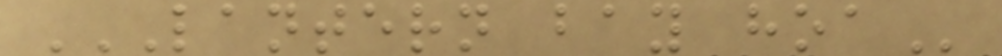LANTERN BAY HOA
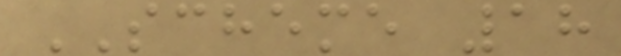SCHEME 18
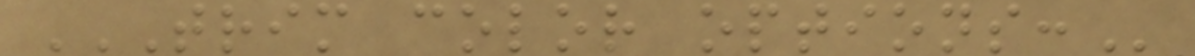TRIM COLOR OPTIONS:
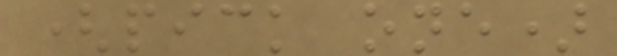(pick one)
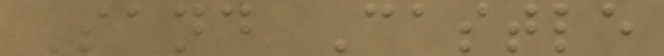Sand Castle
